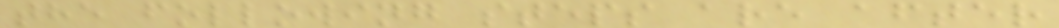the following steps are after
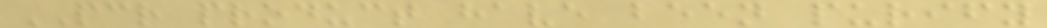PCR product have been purify
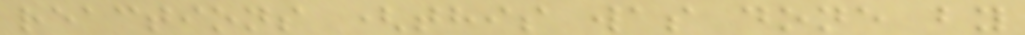reactions (this was done by
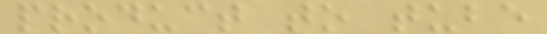product to tube
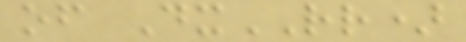of DxRR)
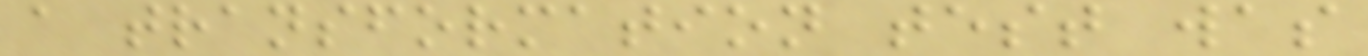a transformation test was
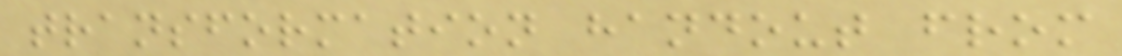transformation handout from
